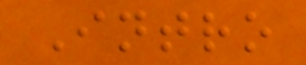Intro
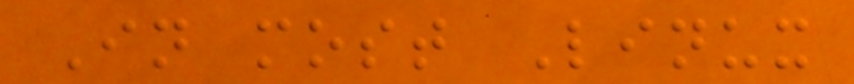In most Linux
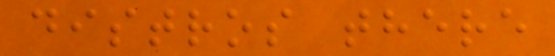distros there
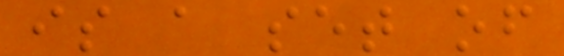is a set of
